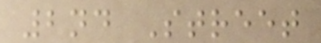2nd Street
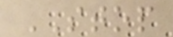STOP
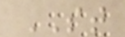ST
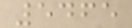5465
